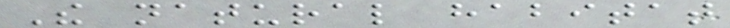The natural habitat
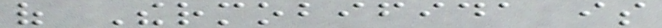of Thermobifida is
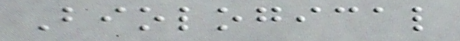Biological
